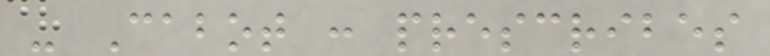- Cabot : prescribes
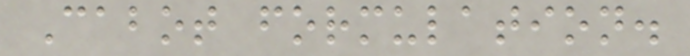Cabot formulation.
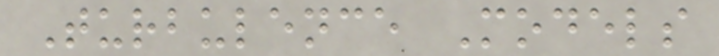Turbulence Models
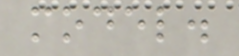model.
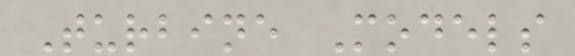Turbine Models
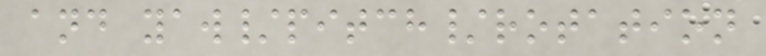and yaw/pitch/rotation
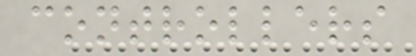controllers
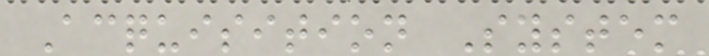Acquisition System
